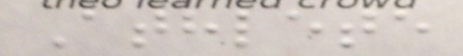Athlete
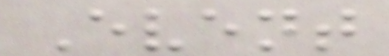Event
